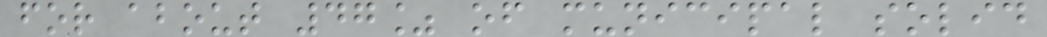for about 47% of municipal solid
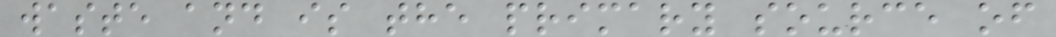waste and is the primary source of
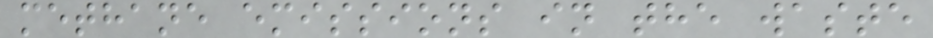methane emissions in the waste
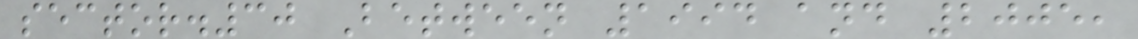sector.30 Between 1994 and 2005,
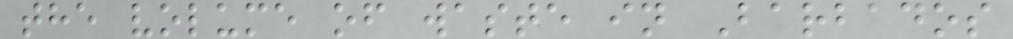the volume of waste in Barbados
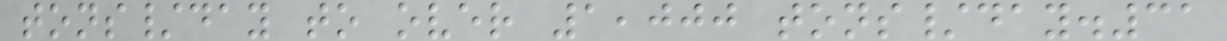tons/day to over 1,000 tons/day.31
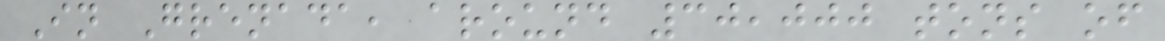In Grenada, around 30,000 tons of
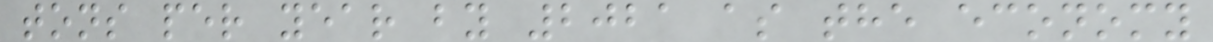tons per year by 2021 as the economy
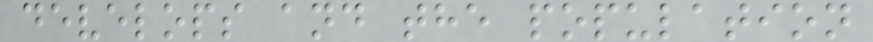develops and the population
